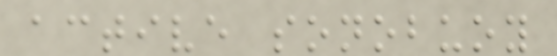active sonobuoy
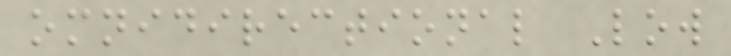omnidirectional Low
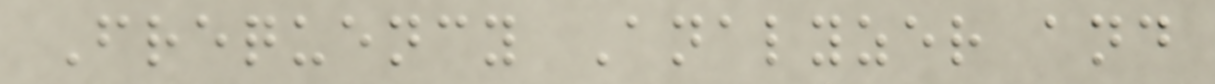Frequency Analyzer and
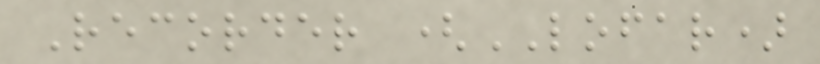Recorder (LOFAR)
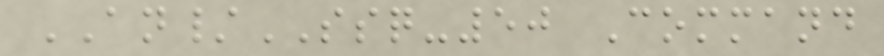AN/SSQ-50 Command
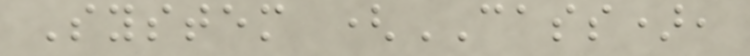System (CASS),
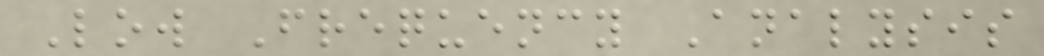Low Frequency Analysis
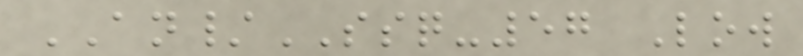AN/SSQ-57 Low
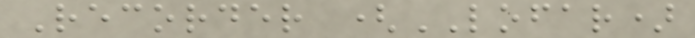Recorder (LOFAR)
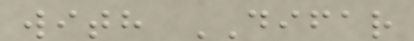with DIFAR
